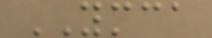YMCA
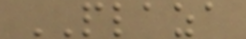PLAZA
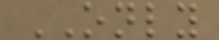ONLY
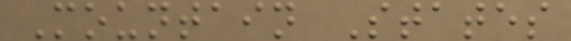Mountain States
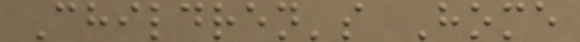Children's Home
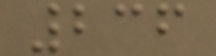236
